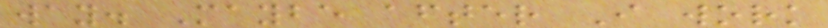way. Maybe after I work
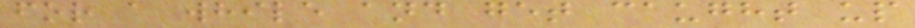for a while and get caught up
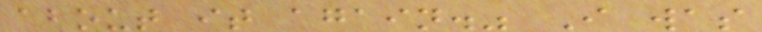about it again." I was
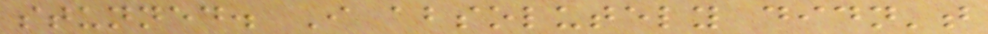stunned. I absolutely didn't
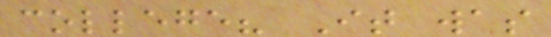college? It was
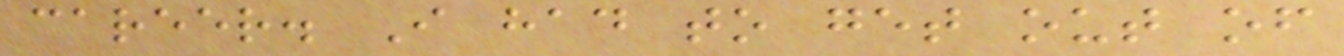career. I had to get out of
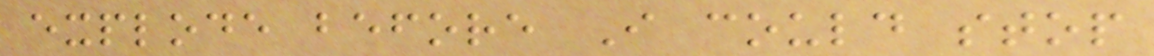explode before I could stop
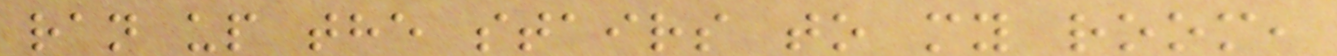ran up the stairs to my room,
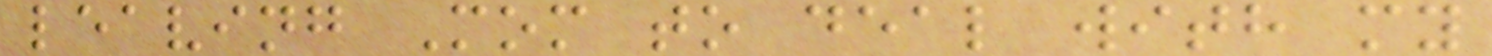leaving Mom to deal with my
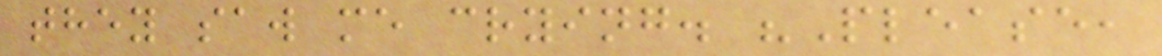they saw me crying. "Please,
